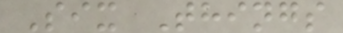Six Things
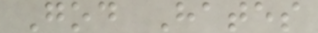God Hates
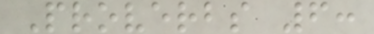Proverbs 6:
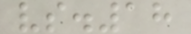vs.18
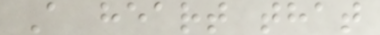A heart that
